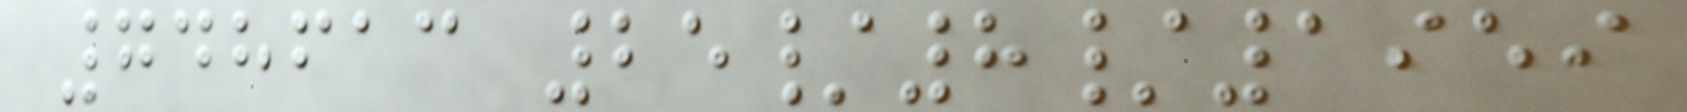748613 25/8/1959
